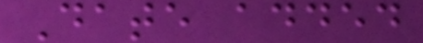Date added
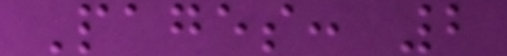Pages: 2
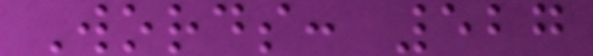Words: 527
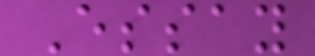Essay
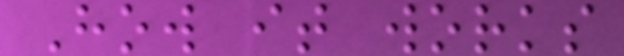How it works
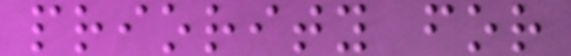priority for
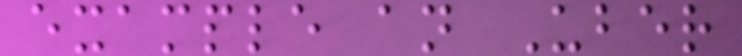example an Uber
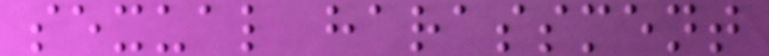sexual harassment
